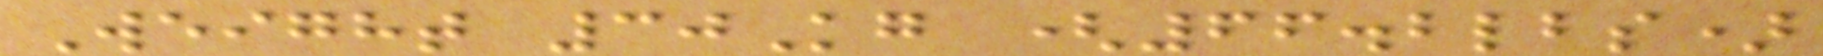Weight 30Kg (66.2lbs)
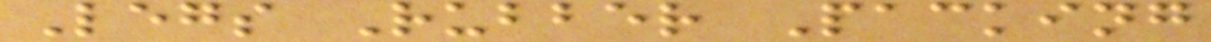Legs Rubber Packing
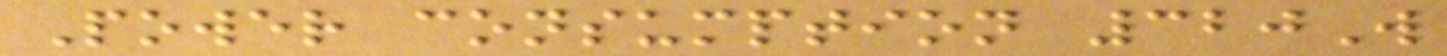Power consumption 320W
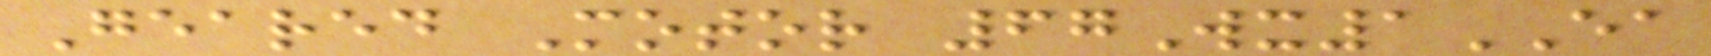Geared Motor 67Wx1EA
